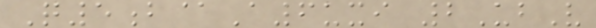Q5b@A6uxi 2UbV
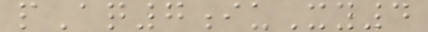pAq7iuXy4
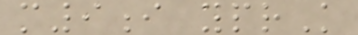m9i yprK
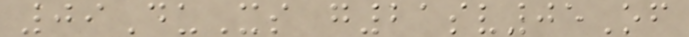09DuXs g21sv05Of
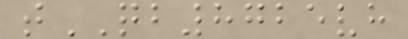tQB8725vh
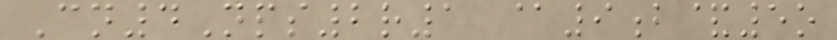Cn4Nps2r1 @9b&5o
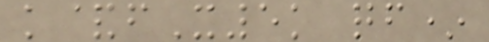k&fX5k qf*
